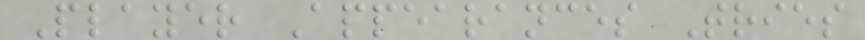Player Appearances Tries
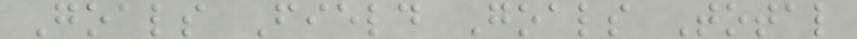Goals Field Goals Total
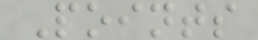Points
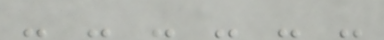- - - - - -
